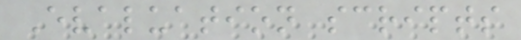Evaluation scripts
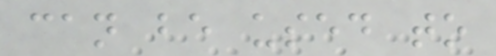can be used to
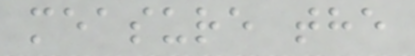measure the
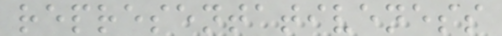representativeness
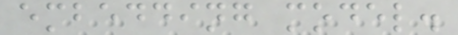embedding model.
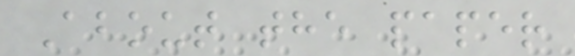About the paper
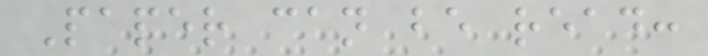Paper can be read:
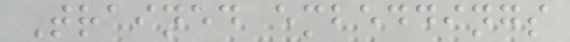Trained embeddings
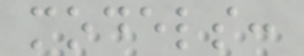models:
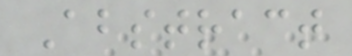Abstract
